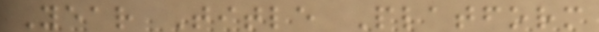Year Title Platform
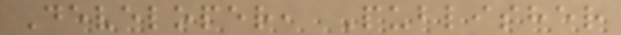Developer, Publisher
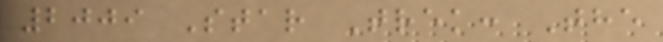2009 Star Trek: The
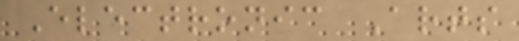Electronic Arts
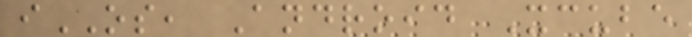iOS, Android Xcube
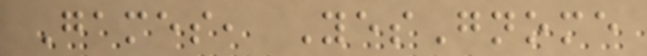Games, YesGnome
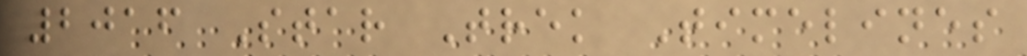2016 Star Trek Timelines
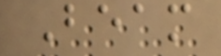Beam
